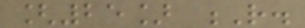[25] R.
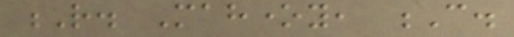R. Mahoney, C.
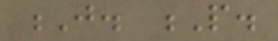J. P.
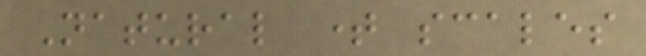Natural time scales
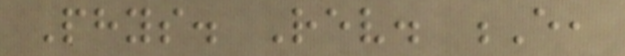Phys. Rev. E,
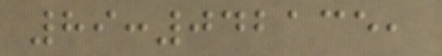89:042135,
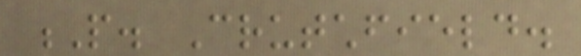P. Crutchfield.
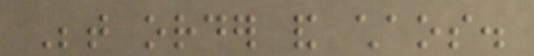Between order and chaos.
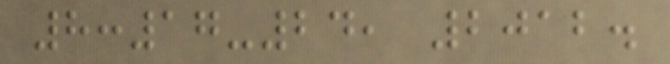8:17-24, 2012.
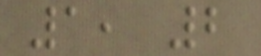1, 2
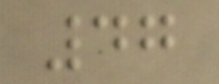47
